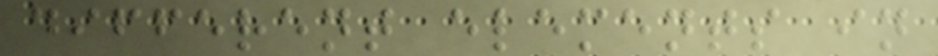different elements in
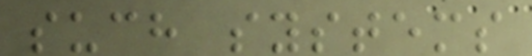such systems
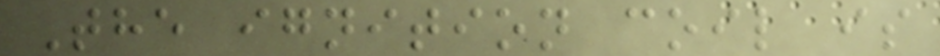The ignition coil is
